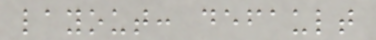layout: default
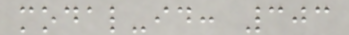modal-id: 303
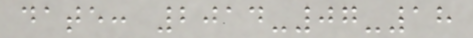date: 2014-07-18
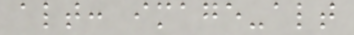alt: image-alt
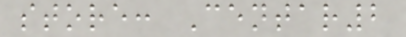store: Centar2
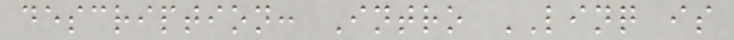description: Intro LINQ is
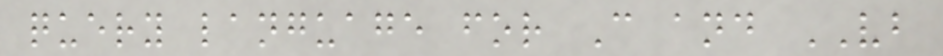query language for C and VB
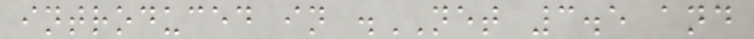introduced in .NET 3.5 and
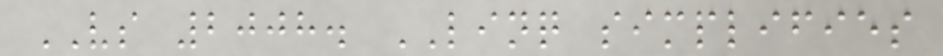VS 2008. LINQ simplifies
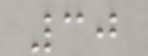30
